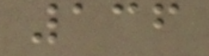136
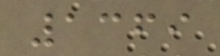1369
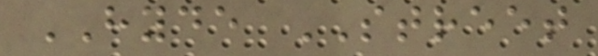HYDE STREET
